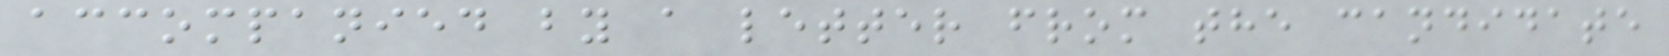accompanied by a letter from the candidate
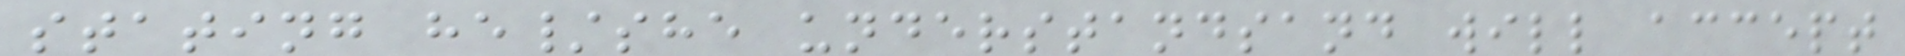stating he/she understandsand will accept
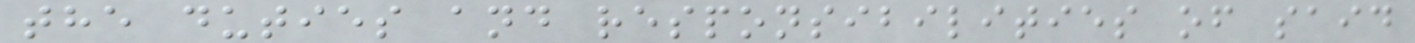the duties and responsibilities of said
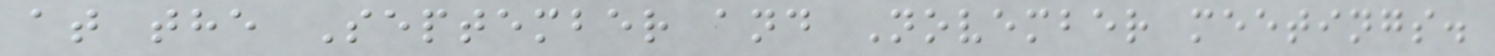at the September and November meetings.
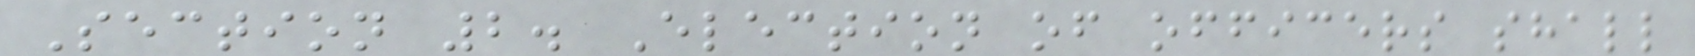Section 2. Election of officers shall
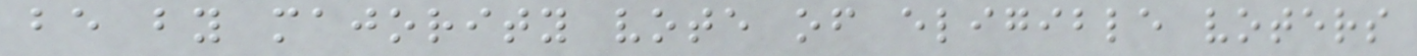be by majority vote of eligible voters
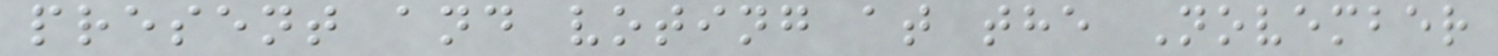present and voting at the November
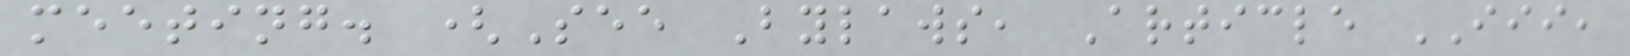meeting. (See Bylaws, Article III,
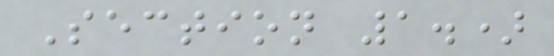Section 1.)
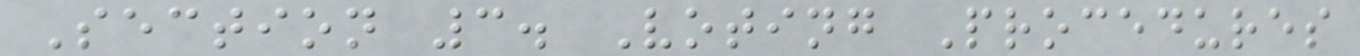Section 3. Voting Procedures
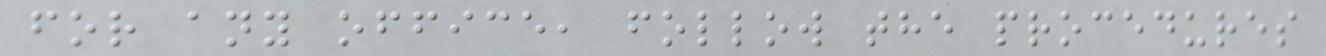for any office, follow the procedures
